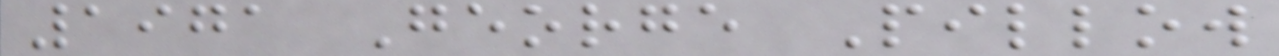1971 George Pillow
